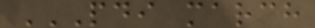PDI MARCH
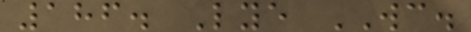186. Lye WC.
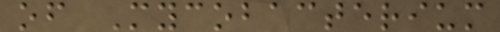of Mycobacterium
